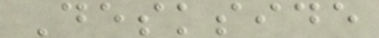Deskside
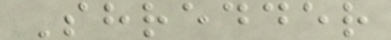Shredder
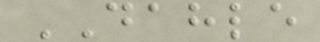DAHLE
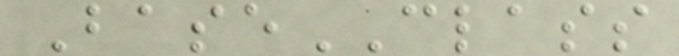BaseCLASS
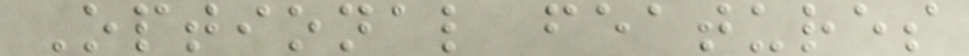Optional features
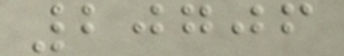20706
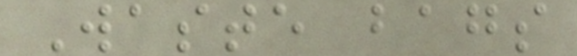Waste bags
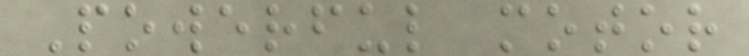Powerful motor
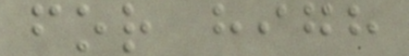for high
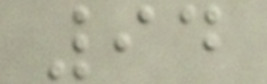94
